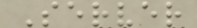Server
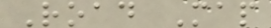Road Map
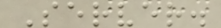Server.
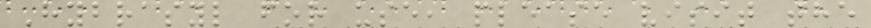Hybrasyl for use, please visit the
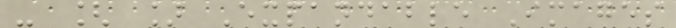- [ ] Expandable Images
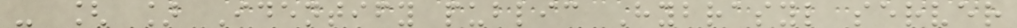- [ ] Identify public Hybrasyl server
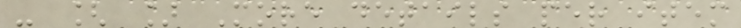- [ ] More details per item
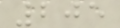205
